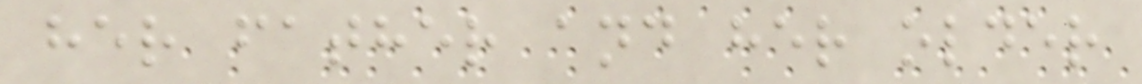her father and her older
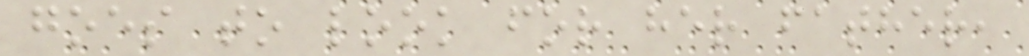goes to look for her father,
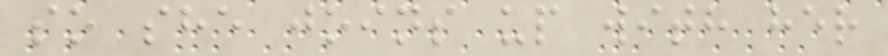so she joins up with her
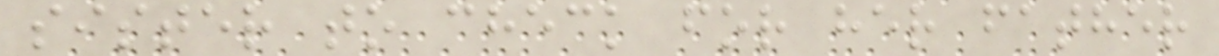sister to check for her father
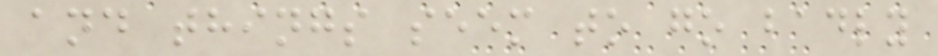and things seem to go badly
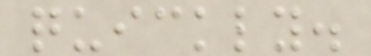quickly.
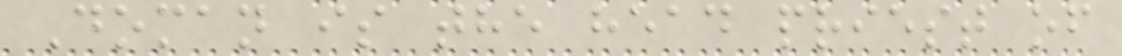Doman is the head priest of
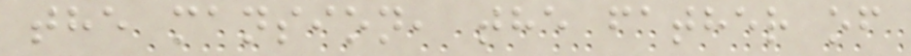the mansion, the father of
